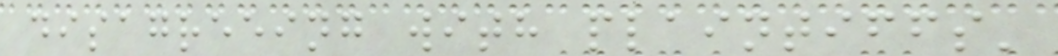disagreeing with plaintiffs'
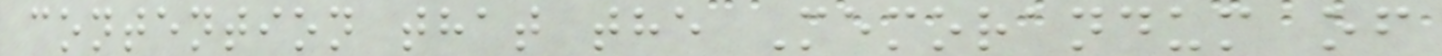contention that the Memorandum of
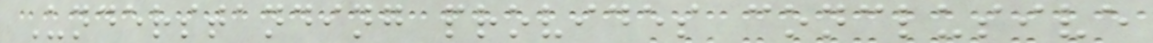Understanding provides conclusive
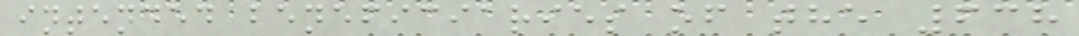intended beneficiaries of the 638
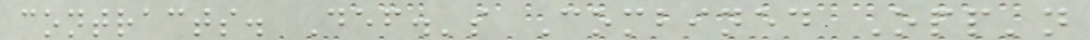contracts. Def.'s Combined Opp'n
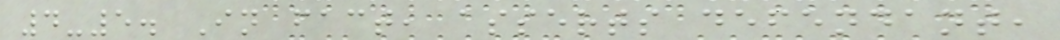4-5. In fact, asserts defendant,
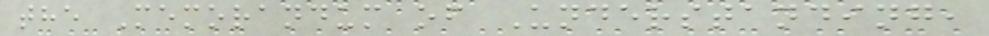the Memorandum of Understanding,
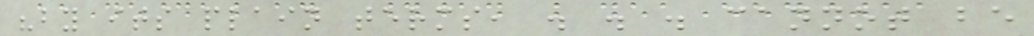"by its plain terms, . . . cannot be
